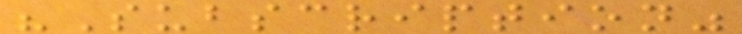"Subscription"
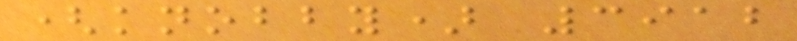(knobby) 3912
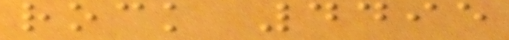rock 4495
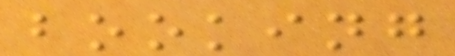booking
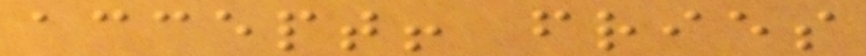accept! fries
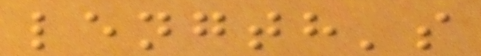length's
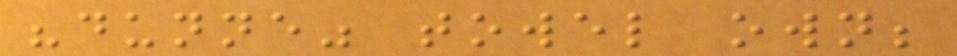"dunne" towel own;
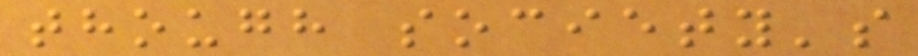though society's
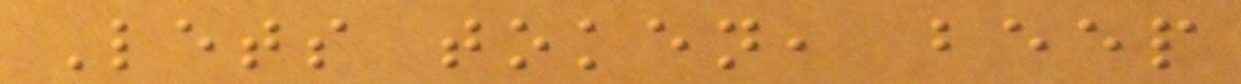Lets token, beep
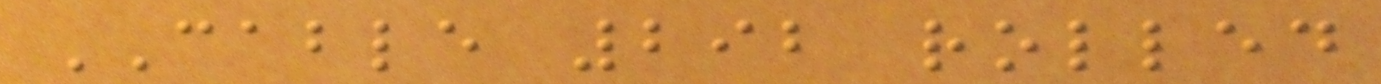CABLE 292 rolled
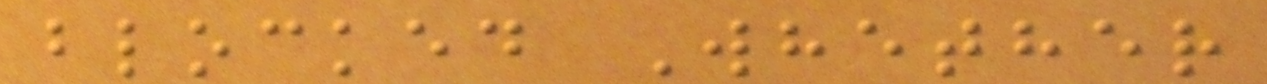blocked Whether
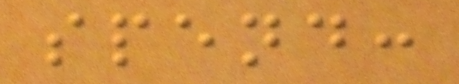spend:
